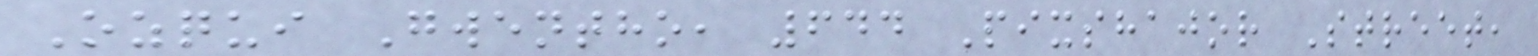Ozqui Gwentho, 644 Pixshajor Street,
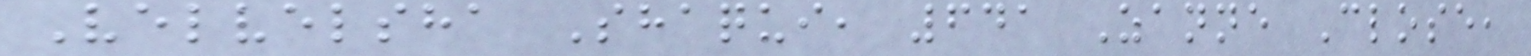Velvelsha Shaqui, 641 Zanne Close,
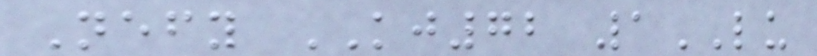Nefy KJ72 1LU
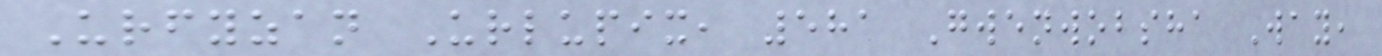Urfyzan Urlupix, 581 Gwenwobsha Way,
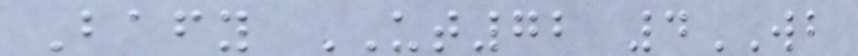Bafy UT72 4WB
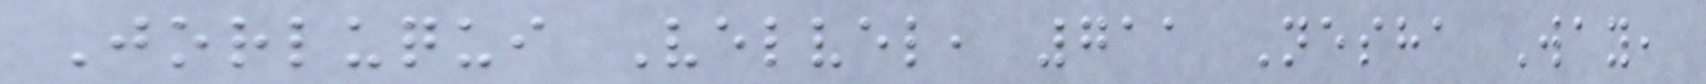Jorluqui Velvel, 711 Nesha Way,
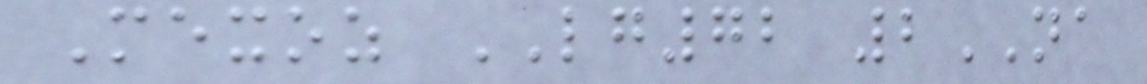Mexoz LG72 2NA
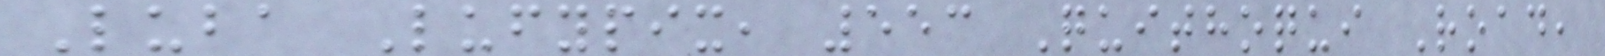Luba Lufypix, 553 Quithoqui Road,
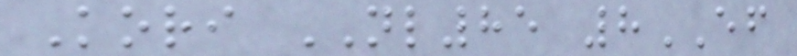Kori NL85 8EF
